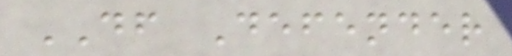DF Defender
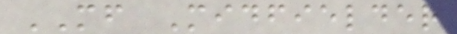MF Midfielder
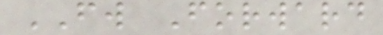FW Forward
